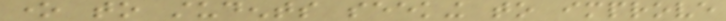one to students seeking to improve
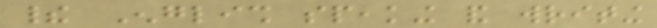their English speaking and writing
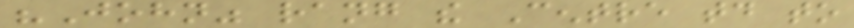"John" rang the Centre today to
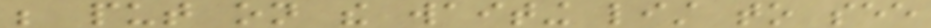be put on the waiting list to see
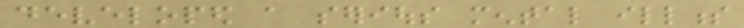developed a serious mental illness
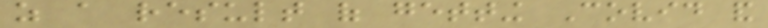as a result of getting Covid and
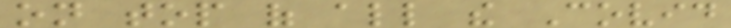on top of all the Covid
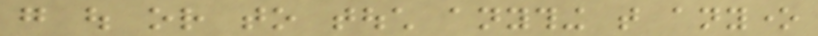go out or to touch anything that anyone
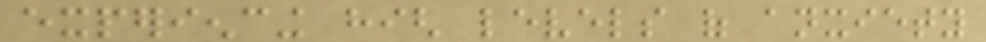experiencing high levels of anxiety
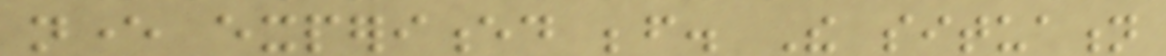never experienced before. The situation
